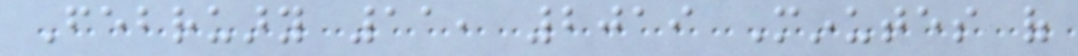February 11, 2019 Minutes of
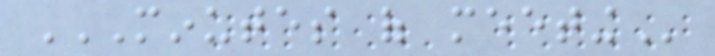MINUTES OF MEETING
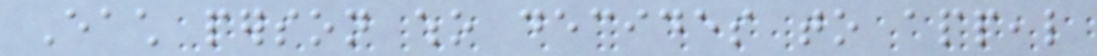Each person who decides to appeal
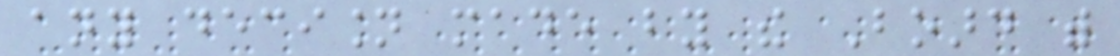any decision made by the Board with
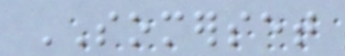SOMERSET
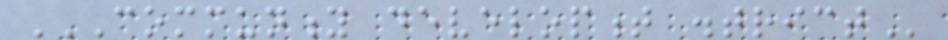COMMUNITY DEVELOPMENT DISTRICT
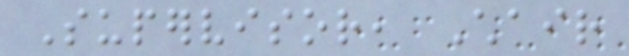Supervisor, Chair
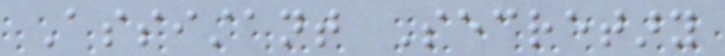Assistant Secretary
